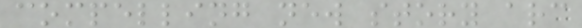compelling new story arc
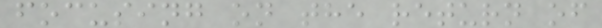focusing on the return of
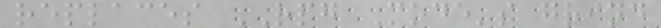replaces RPG Mode's grind
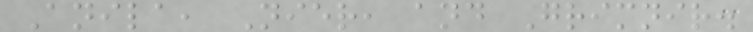Anila, Nier, and Grimnir.
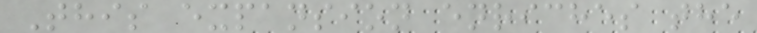This expansion enriches the
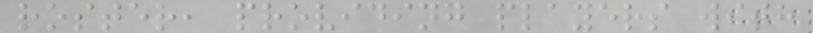roster, providing players with
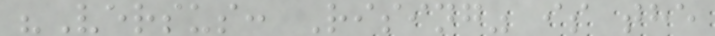"Versus: Rising" is the
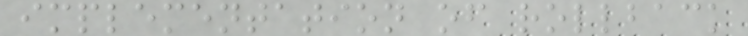implementation of rollback
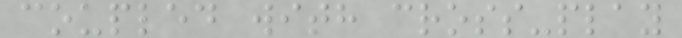coupled with cross-play
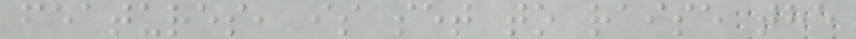features, is set to raise the
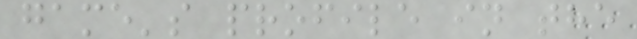game's profile in the
